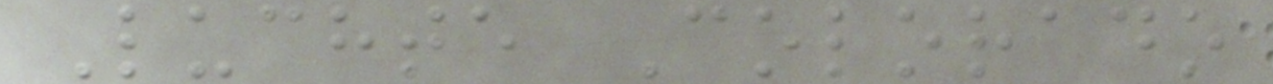Luchte Colorado
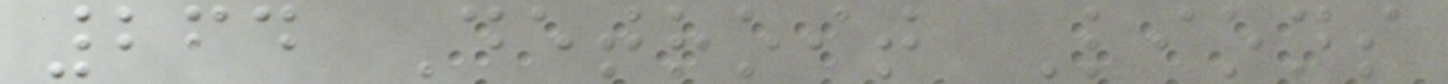264 Detroit Lions
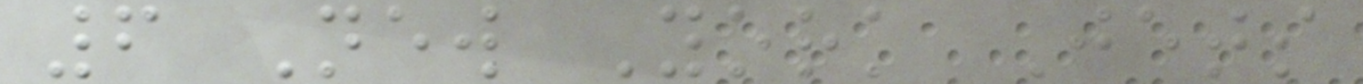6 New York Jets
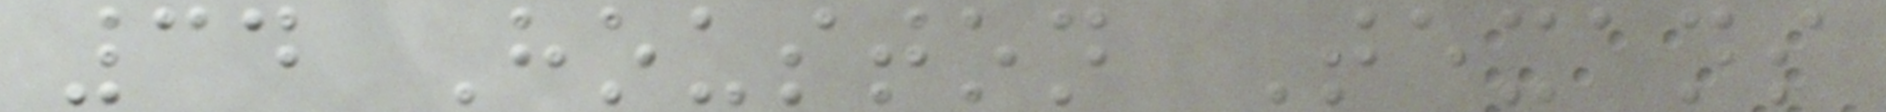34 Houston Texans
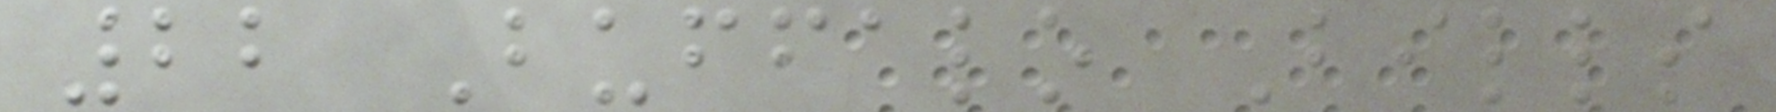22 Buffalo Bills
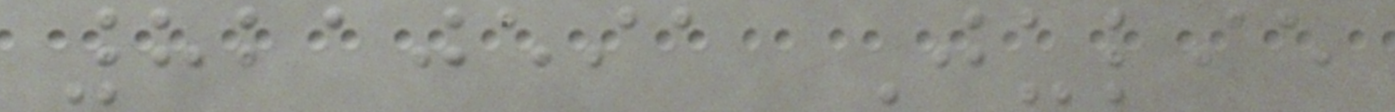8210591 Julie
